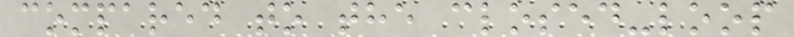compared to the closed-loop
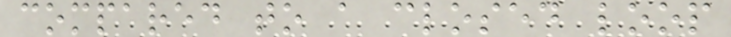compared to a closed loop
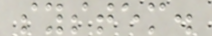system.
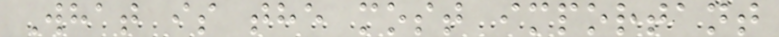What is the most important
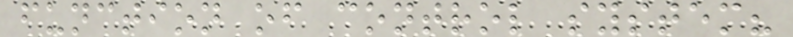function of control system?
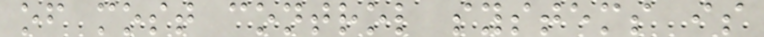of most control systems is
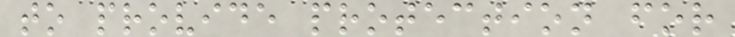to provide protection for
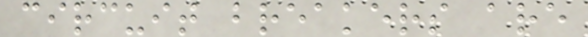circuit breakers are
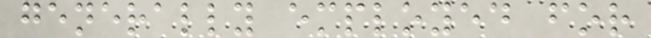generally employed for
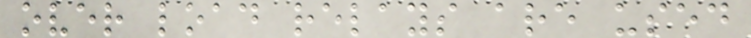over load relays are used
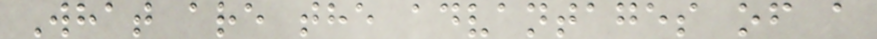What are the advantages of a
